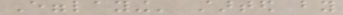Egglaying' started by
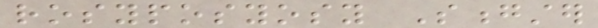rosyposyosy Songster
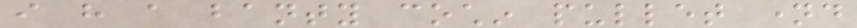i have a banty cochin pullet named
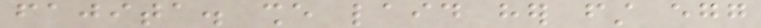fajita. she laid her first egg
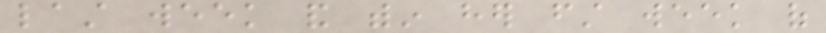last week and within her first week of
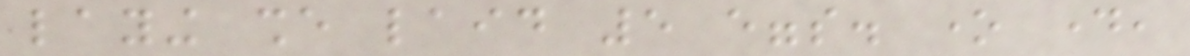laying she laid 5 eggs. one day,
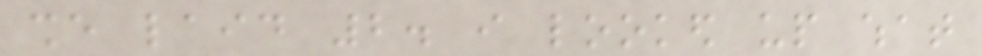she laid 2. i looked up what
